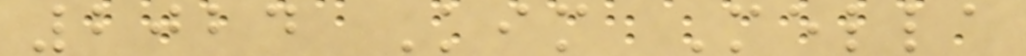2024 Kim Mella
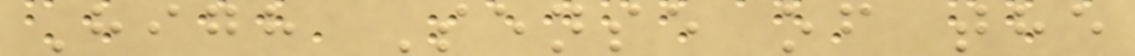High Sense of the
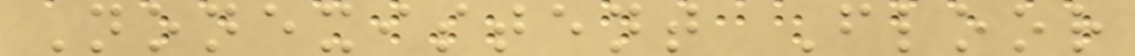Nonexistent Floor
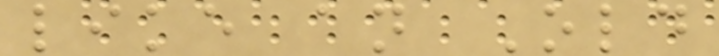like an Old
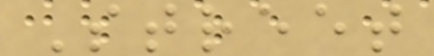Street
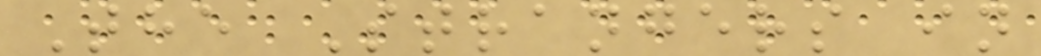The Strangers in
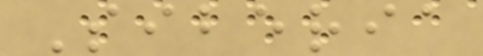Siberia
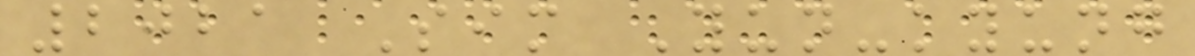2021 Sim Yun-kyung
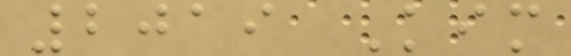2019 Kim
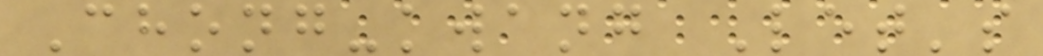Chong-kwang Let's
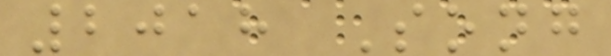2018 Song
